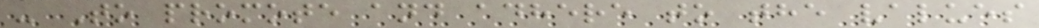- To promote and adhere to the values
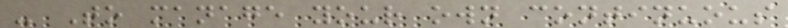- To manage your own continuous
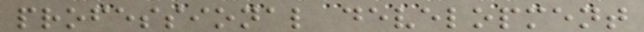professional development
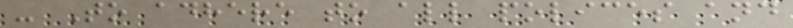- To adhere to all polices and
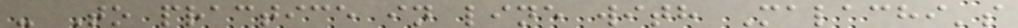- To practice in line with Malachi's
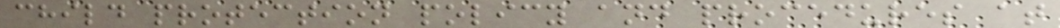child protection policy and procedures at
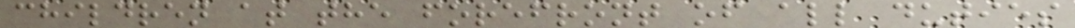children at the forefront of all duties
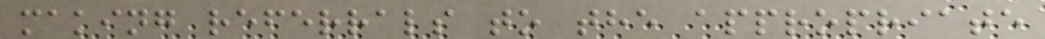making referrals to the appropriate
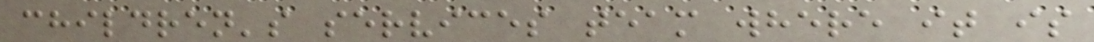children's services team where it is
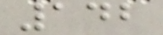142
